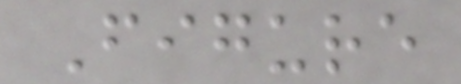Figure
